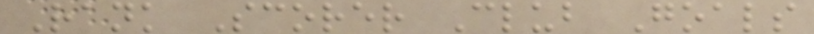Rank Scorer Club Goals
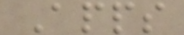Apps
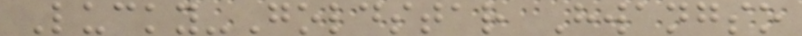Lucky-Goldstar Hwangso
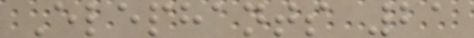Elephants 21
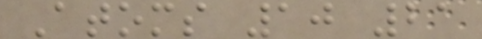Atoms 10 21
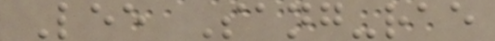Lee Sang-rae
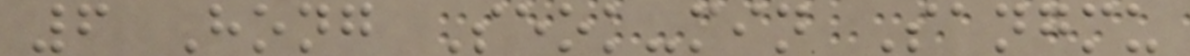6 Hong Seok-min Sangmu
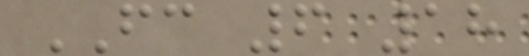FC 6 18
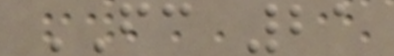FC 21
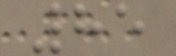85
